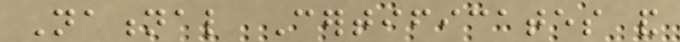National Certificates and
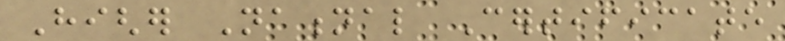Higher National Certificate
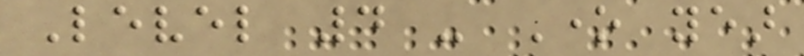Level 4 - One year
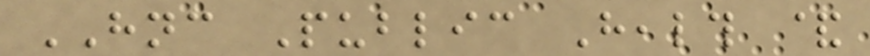HNC Public Health &
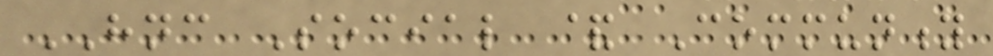HNC Social & Community
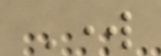Work
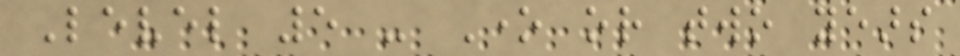Level 5 - One or two years
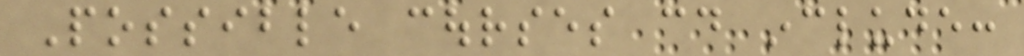Possible courses could include:
